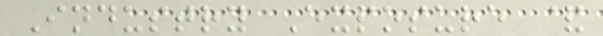Industry Exposure &
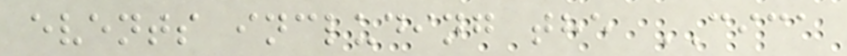events including the CICA
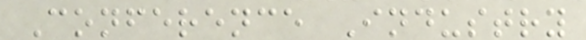Conference Industry
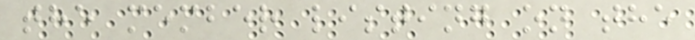the member listing on the
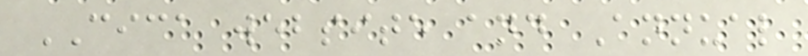CICA website and Annual
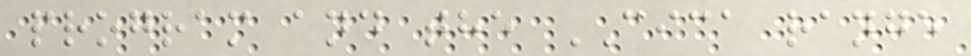program and the CICA range
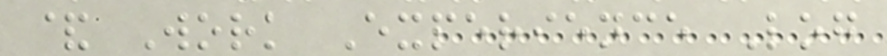& Work Experience Log
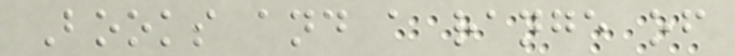Books and a range of
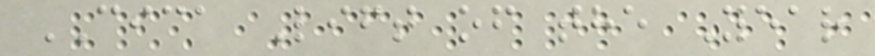CICA Lift of the Year
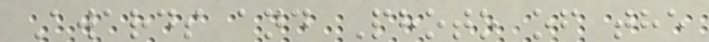Awards and Photo of the
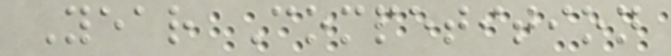Year Competition
